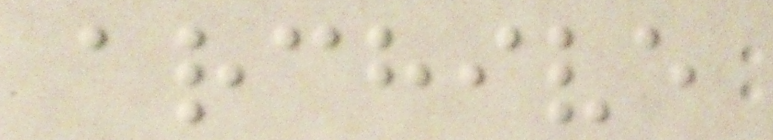archive
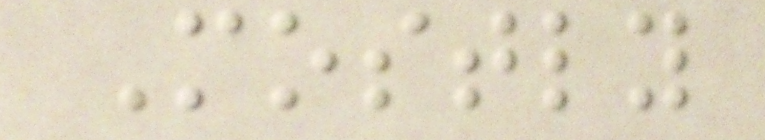Mostly
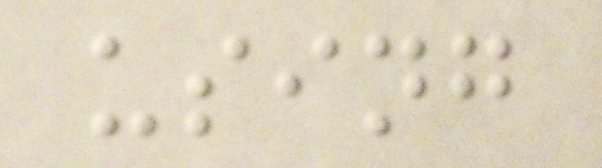using
